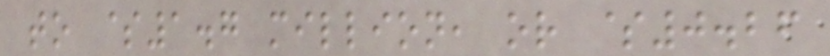to $1.7 million, or $0.26
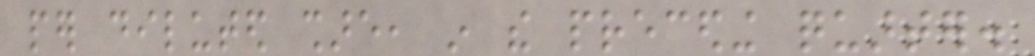per diluted share, in the preceding quarter.
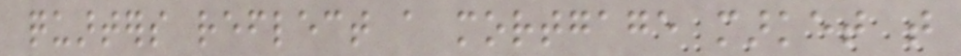quarters reflect a mortgage market that
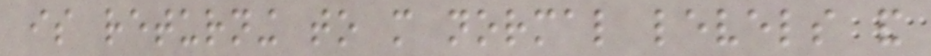is returning to more normal levels and
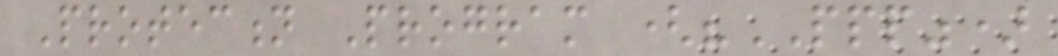Protection Program ("PPP")
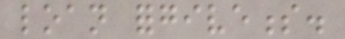loan forgiveness.
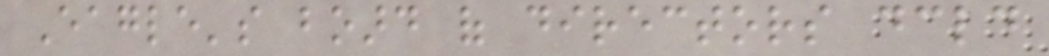Eagle's board of directors declared
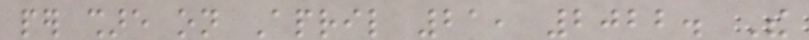per share on April 21, 2022. The
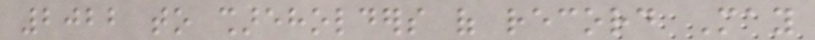2022 to shareholders of record May
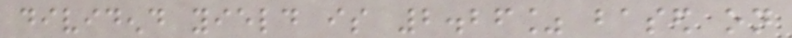dividend yield is 2.26% based on
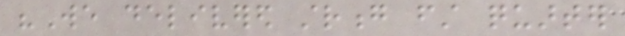"We delivered strong first quarter
